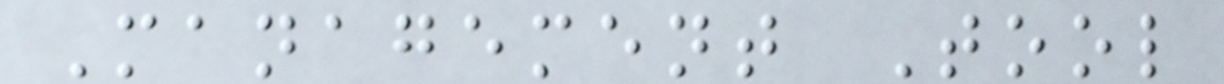Management Tool
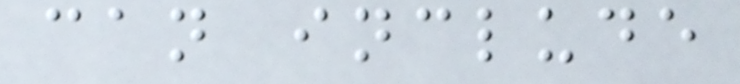can include
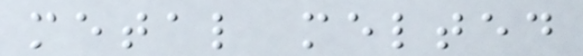metal melted
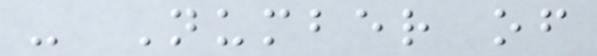- Number of
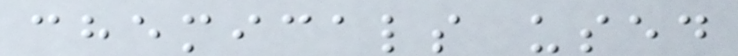chemicals used
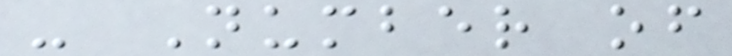- Number of
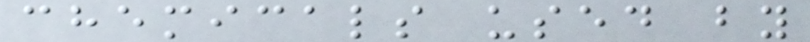chemicals used by
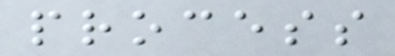process
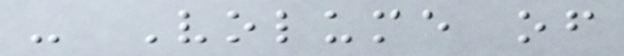- Volume of
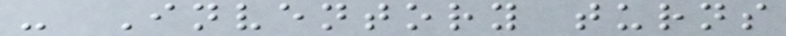- Inventory turns
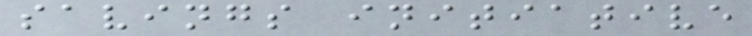savings initiative
